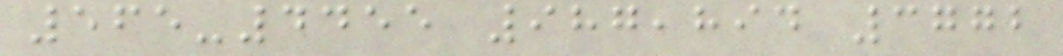565-4455 987,894 3772
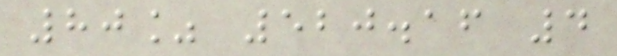80% 520.16 4
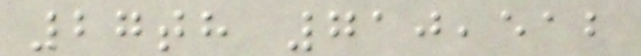27th 710,512
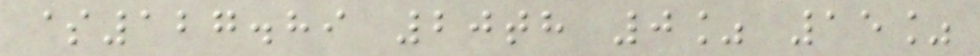$127.89 20th 0% 15%
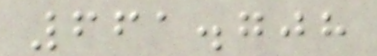661.708
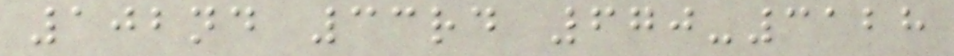102nd 33rd 670-3128
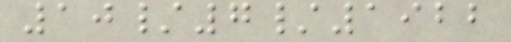10/7/1922
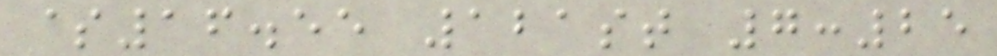$16.55 121st 7:25
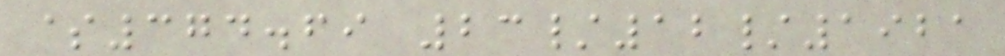$374.69 23/12/1921
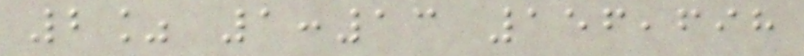2% 1:13 156,698
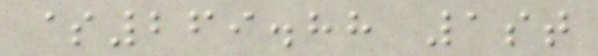$269.88 1st
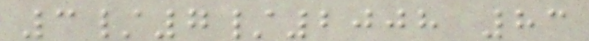3/7/2008 83
